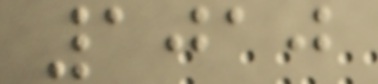1010
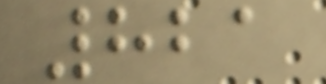821
